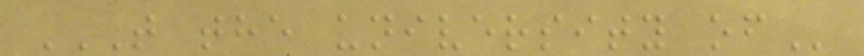T THE UNIVERSITY OF
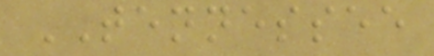TENNESSEE
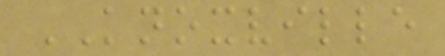KNOXVILLE
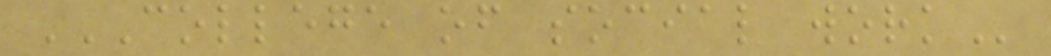COLLEGE OF SOCIAL WORK
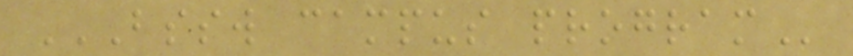BSSW CAMPUS PROGRAM
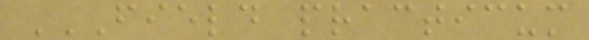FIELD PRACTICUM
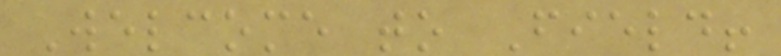Welcome to Field!
